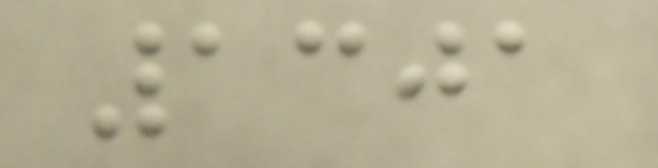1301
